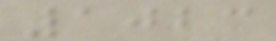1023
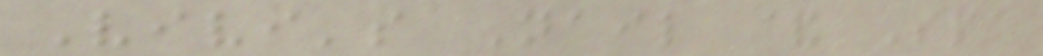Vivi's Nail & Spa
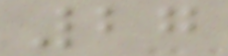27
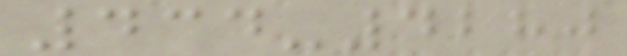434-4280
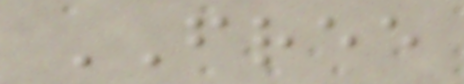FREE
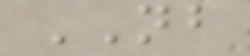NB
